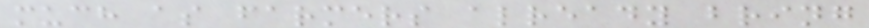much as farmers already bring
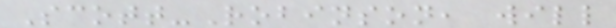Scott-Robinson, will
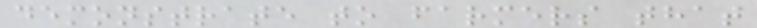demonstrate to farmers that
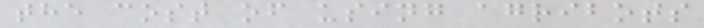the cost of using agribots
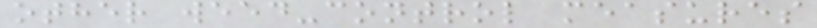other weed-control measures
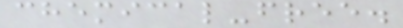chemical-free.
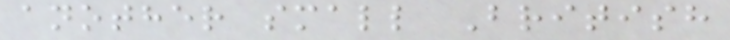another small British
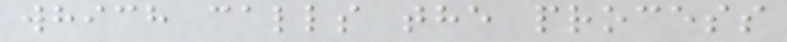which calls the process
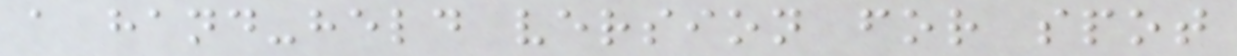a hand-held version for spot
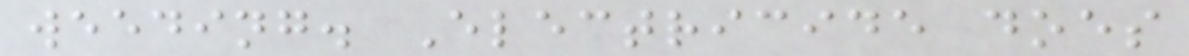weeding. Electricide does
